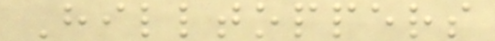Hilltoppers
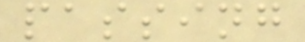passing
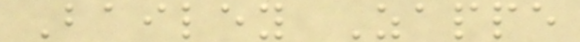Bailey Zappe
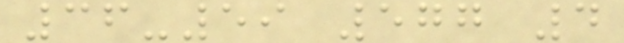36-59 577 4
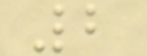2
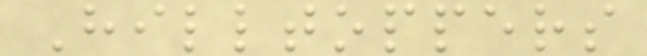Hilltoppers
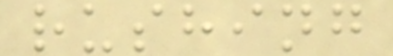rushing
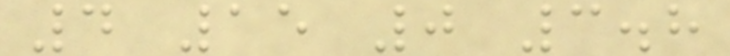4 15 0 3.8
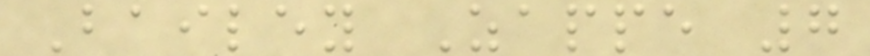Bailey Zappe 7
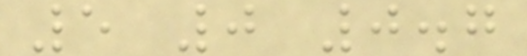5 0 0.7
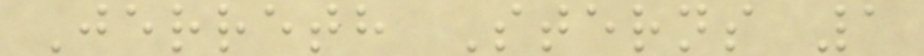Jerreth Sterns 1
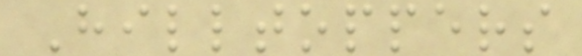Hilltoppers
